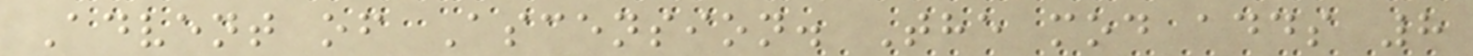Advent of Ascension. The mod adds 8
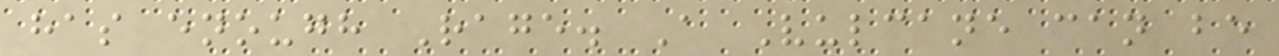has enough Rage. A Vulcane can be
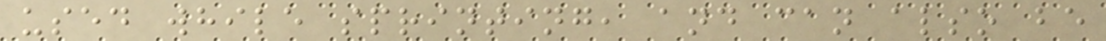used while sprinting, and can also be
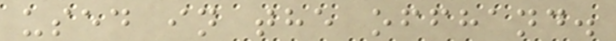used in the offhand.
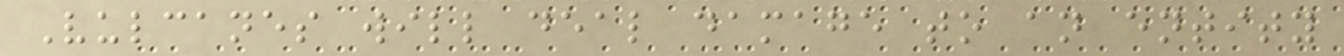Vulcanes will deal damage to an entity
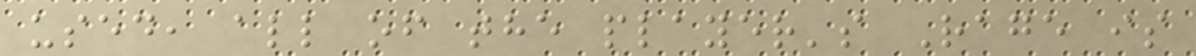used, all of the player's Rage is
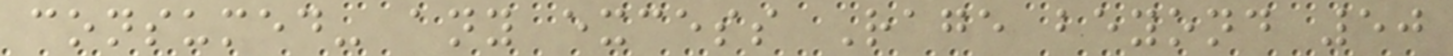consumed- any excess Rage beyond 50
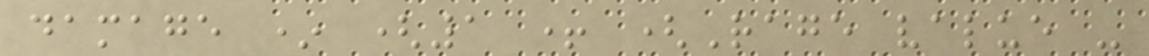damage * (1 + (Rage value -
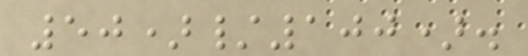50)/100).
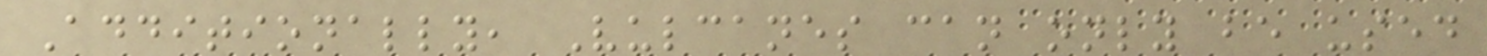Additionally, Vulcanes can only be used
